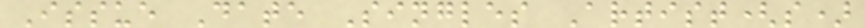Issue Date Singles Artist(s)
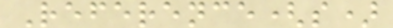Reference(s)
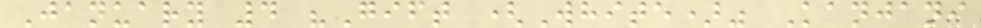January 4 "Gift (White)" Kanjani
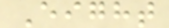Eight
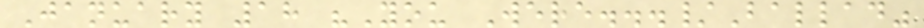January 18 "You Were.../Ballad"
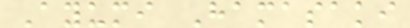Ayumi Hamasaki
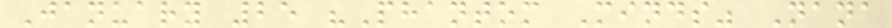January 25 "Phantom Minds" Nana
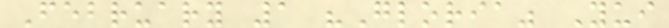February 1 "Gloria" Yui
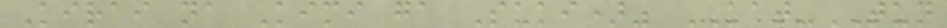Kirai na Kimi ga Suki)" KAT-TUN
